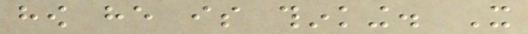how he is thinking. It
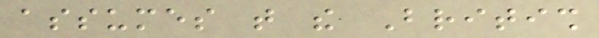assumes that the British
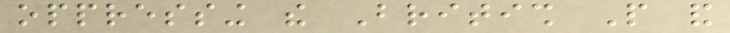oppressing the British People and
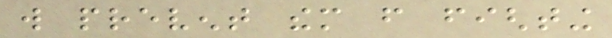will prevent them from fighting
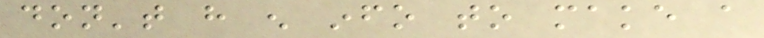don't have enough info to make a
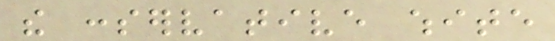the conservative white
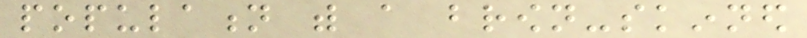population with a brown-skinned
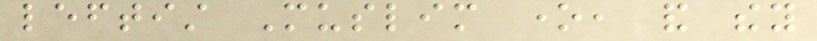leftist Muslim one, and they
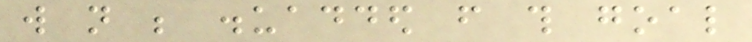will not be disuadded from this goal
